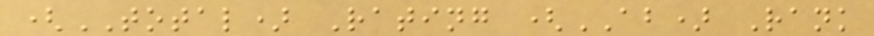(TOTAL) Rating (AB) Rank
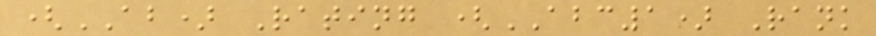(AB) Rating (ABC1) Rank
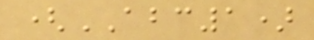(ABC1)
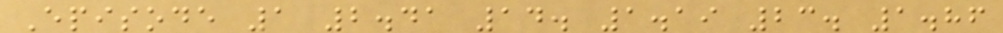Episode 1 2.41 14. 1.19 23. 1.86
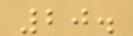20.
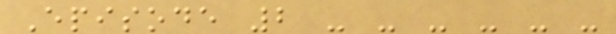Episode 2 - - - - - -
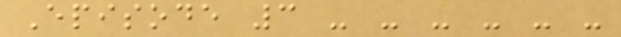Episode 3 - - - - - -
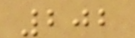202
